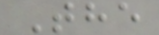The
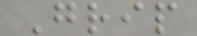Grip
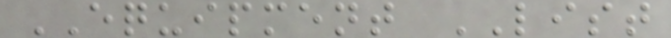EQUIPMENT LIST
